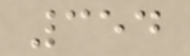354
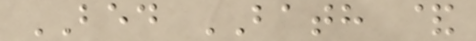BED BATH &
